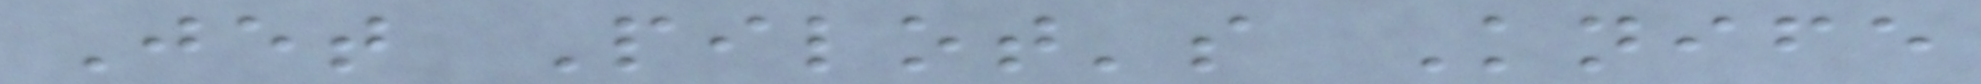Jet Pilot's Knife
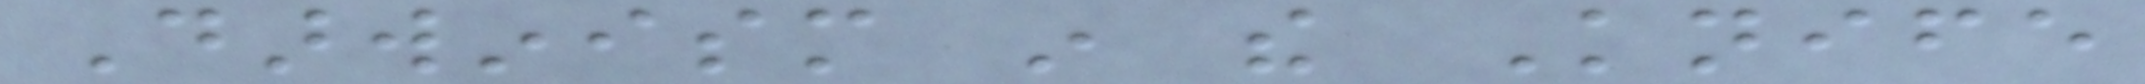Darwinism in the Knife
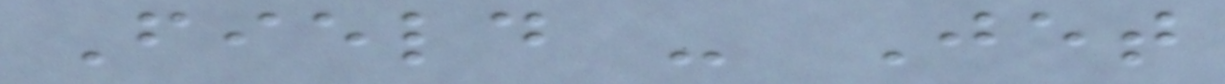Field - Jet
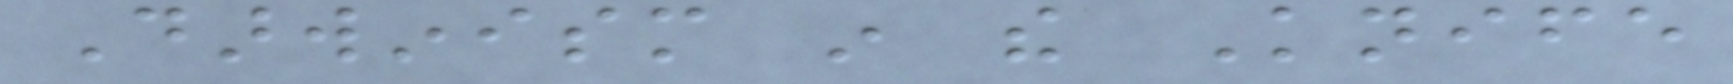Darwinism in the Knife
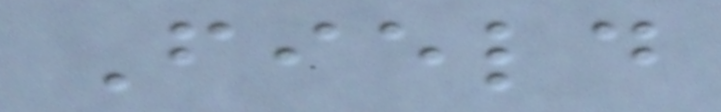Field
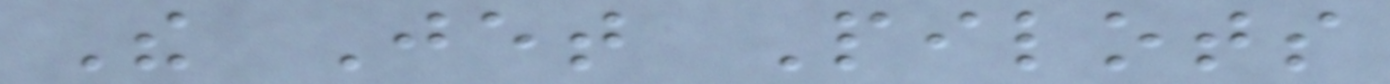The Jet Pilots
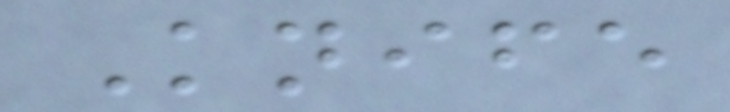Knife
